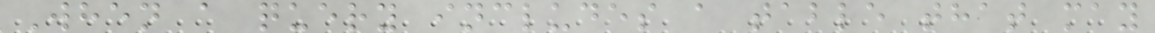When a query includes a table that may
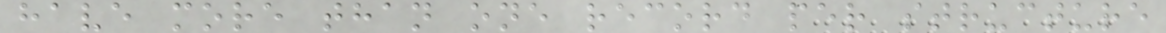have more than one record per structure
